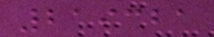219321
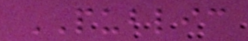PUBLIC
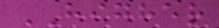HIGHER
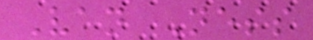Van Ness
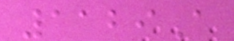1129A
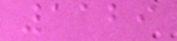1129
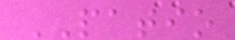PATIO
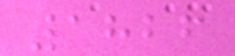1826
